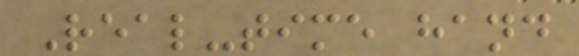Real-time hand
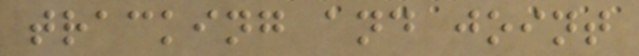tracking and joint
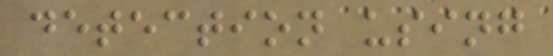detection using
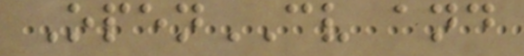OpenCV and
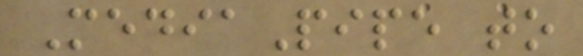MediaPipe to
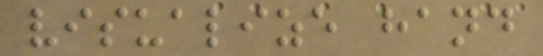visualize hand
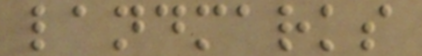landmarks
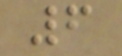6
